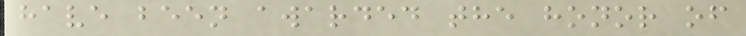have been awarded the honor of
